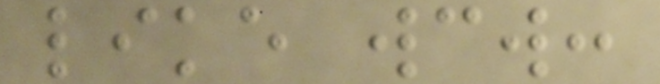like wcw:
